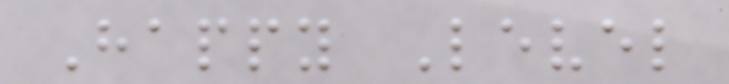Happy Level
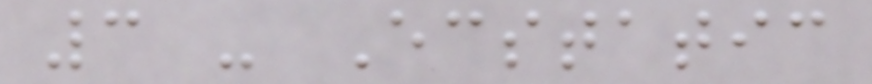3 - Ecstatic
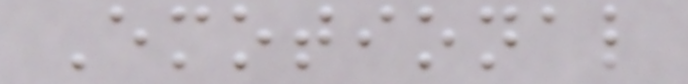Emotional
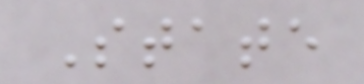State
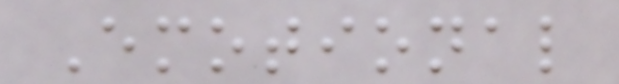Emotional
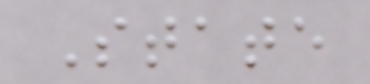State
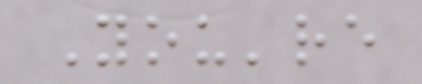You're
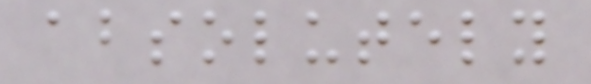absolutely
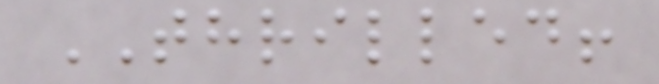THRILLED!
